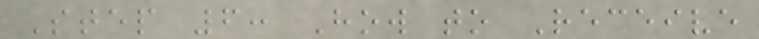Step 6: How to Receive
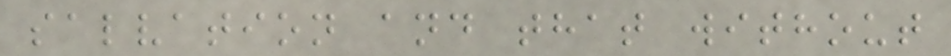salvation and that without
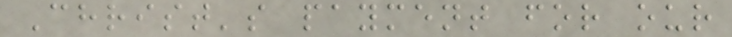Christ's payment for our
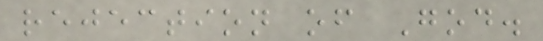rejection of God.
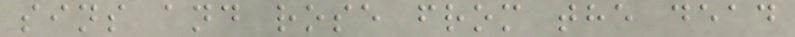sins and rose from the dead
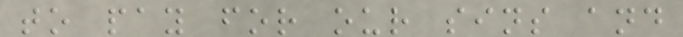to pay for our sins and
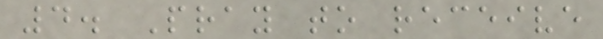4. Pray to receive
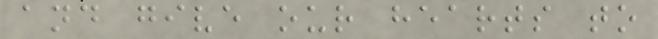and give our hearts to
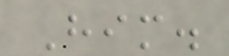Him.
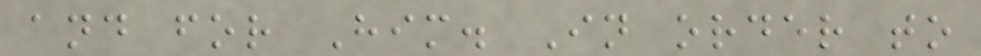and for Him. In order to
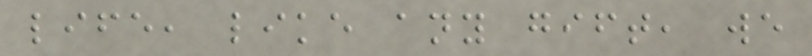life, like any gift, we
